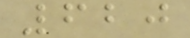620
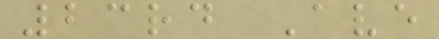23rd Ave
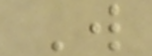W
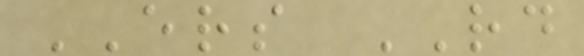ERS RD
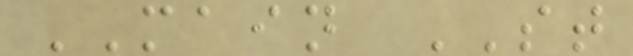MAIN ST
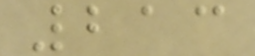213
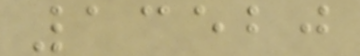13520
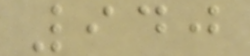940
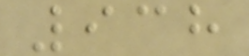938
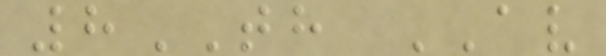8TH AV
